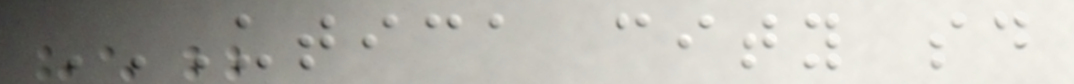UTICA CITY SD
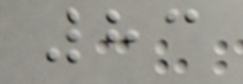83
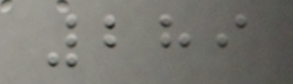289
